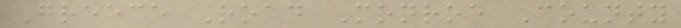Greece Road Monroe County
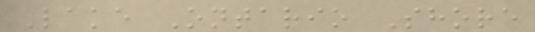Lake Ontario Shore
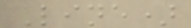Line)
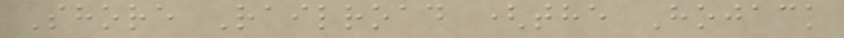Shore Railroad (the Hojack
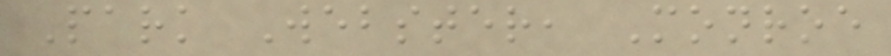Park Webster, Monroe
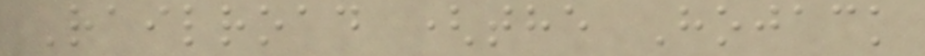Railroad (the Hojack
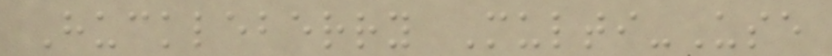Huckleberry Multi-Use
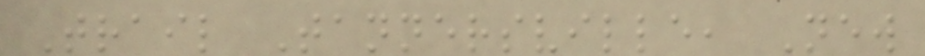Trail Tannersville, New
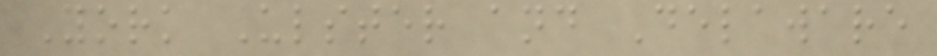York Ulster and Delaware
